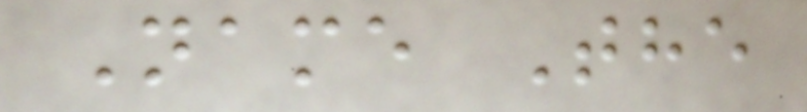Name The
